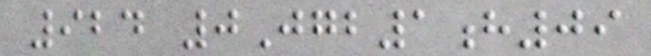924 0Jgb1h09
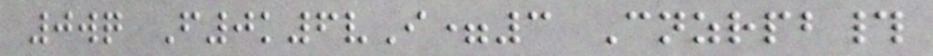0wq F0k6vI=3 Cnzrpb#
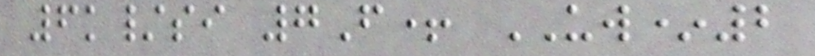6k/si 7F+ UW*2
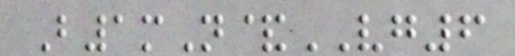B1mN&VG6
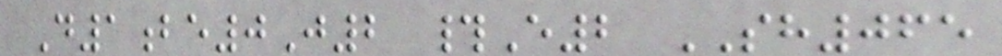D1be0J2 #E2 SH065
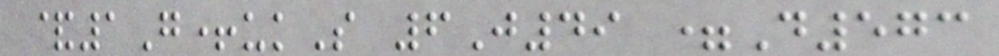&1G+ukS 6J49 =D573
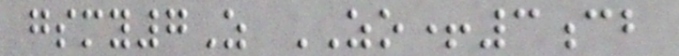gsmy7Z ZO+3cb
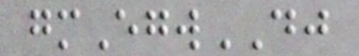gmEgwDJ
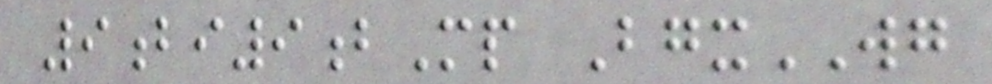9bi9bMp BgxWG
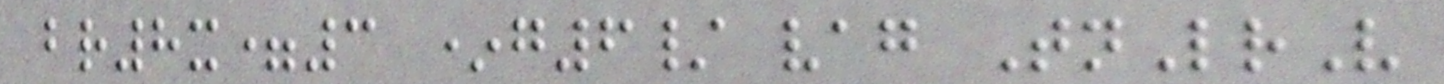br8x=3 *g6/ vag TnLrV
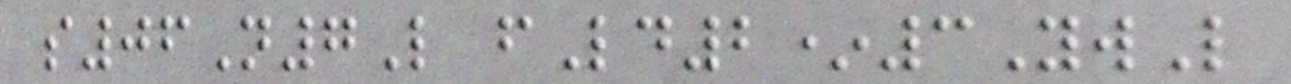s06N7L fLd2*3YwL
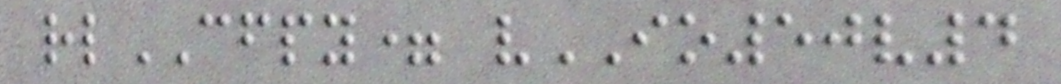rlCFPY= vIO50v4
